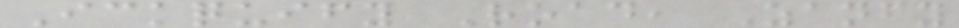Ickquify Road, Zanfy
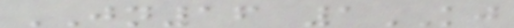JN16 1KJ
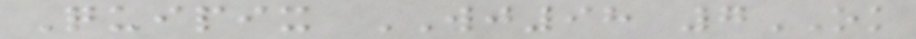Quipix WJ98 7OK
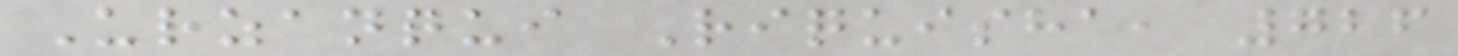Urzanqui Riquisha, 726
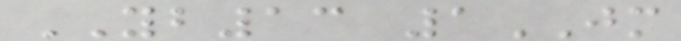YB13 1JM
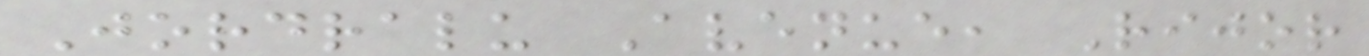Jordralu Avenue, Rijor
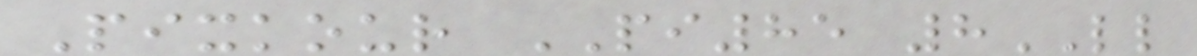Pixkour PI85 8LL
